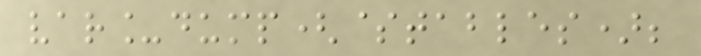var_dump($tables);
